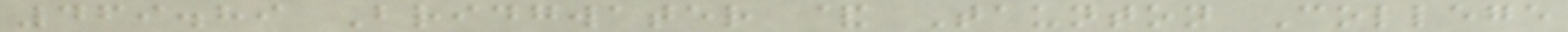469.89 Bridgwater & Taunton College
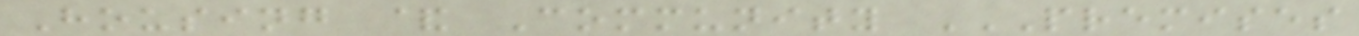Housing & Community PREMISES
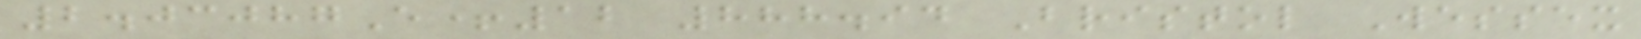2.03087E+12 888.94 Bristol Wessex
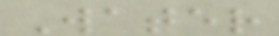Water
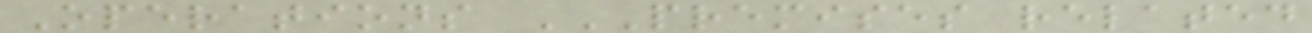Operations PREMISES RELATED
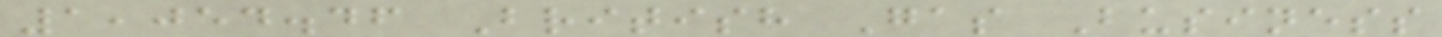1,054.46 British Gas Business
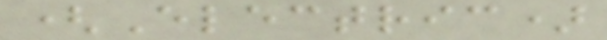(Electric)
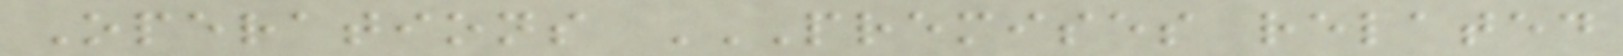Operations PREMISES RELATED
